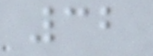32
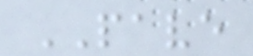PAVE
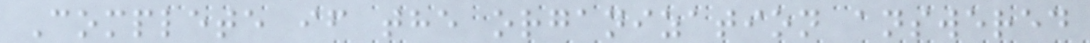Complete if the organization answered
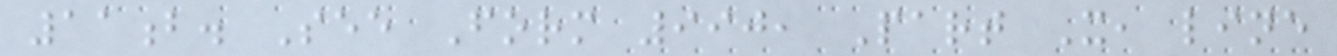11b. See Form 990, Part X, line
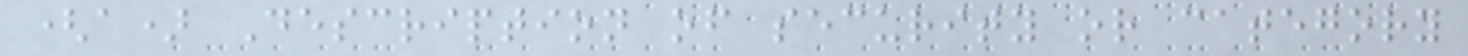(a) Description of security or category
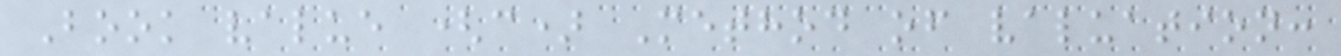Book value (c) Method of valuation:
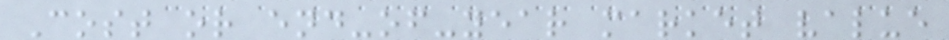Cost or end-of-year market value
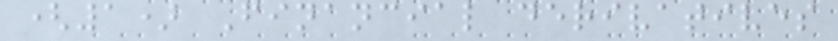(1) Financial derivatives
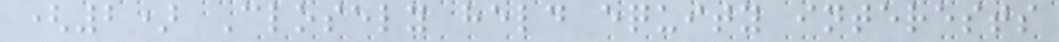(2) Closely held equity interests
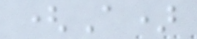(A)
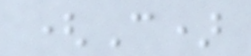(C)
